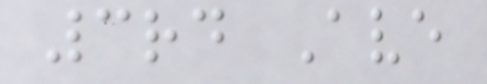3rd Ave
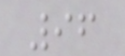96
